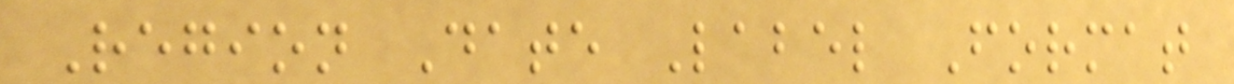Region Date Label Format
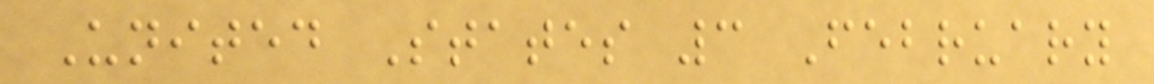United States 3 February
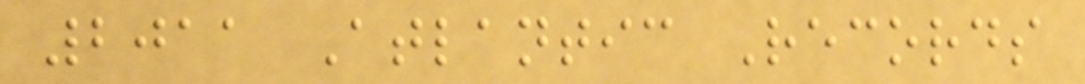2011 Atlantic Records
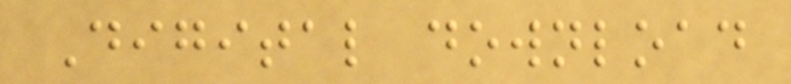Digital download
